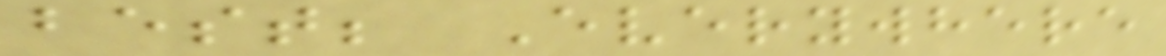best; Everywhere
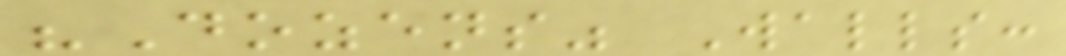"Dozens" Walls:
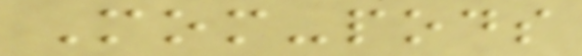Mom-pods
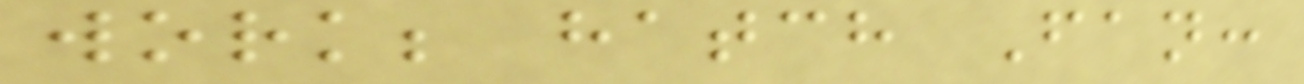work; hatch Fan:
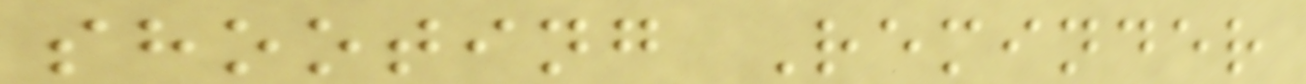shooting Reminder
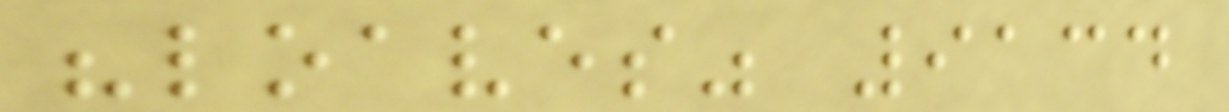"loaves" 9134
